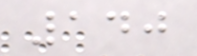140
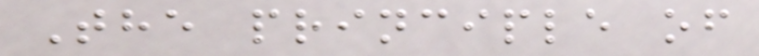The principle of
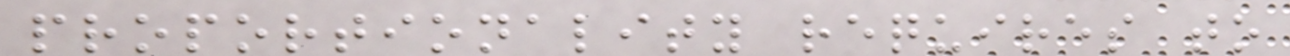proportionality requires to
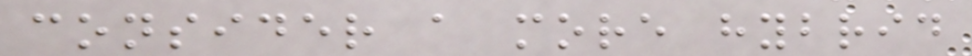consider a more hybrid
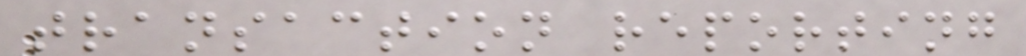transaction reporting
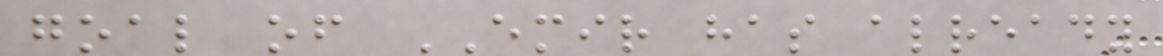goal of EMIR has already
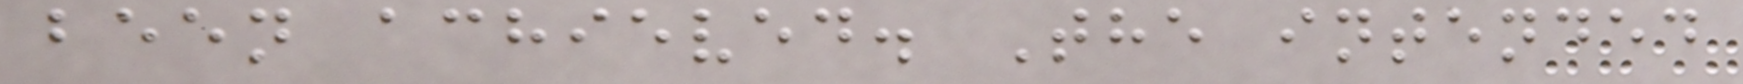been achieved. The intended
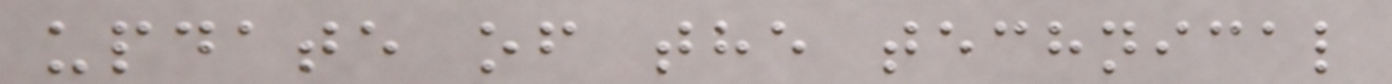update of the technical
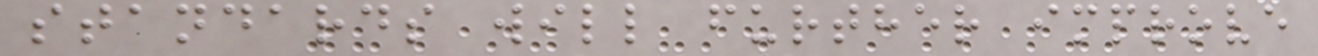standards will further improve
